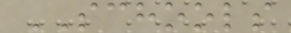SCHOOLS
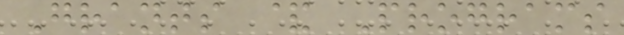Grants & Programs
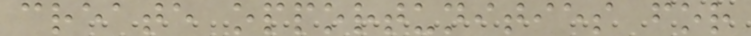create opportunities for
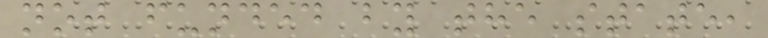not funded by the state,
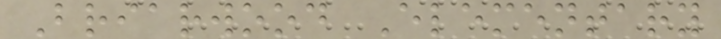Briarwood Elementary
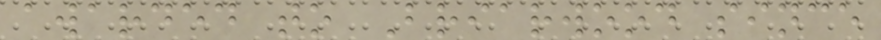awarded to Briarwood since
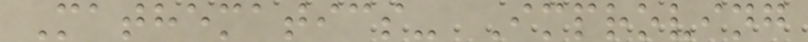Mathematics- Improving
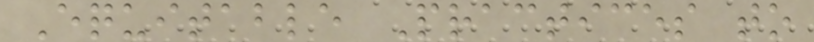Equitable Practices to
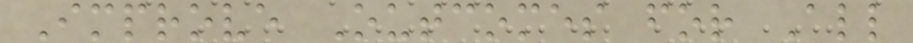Improve Outcomes for All
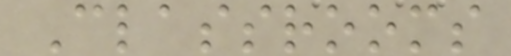Classrooms
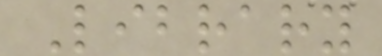Library
